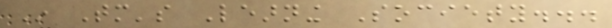In Tomorrow's Learning Society...
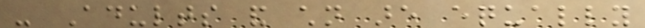- Adults and children are equally
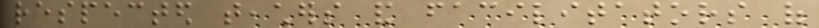respected teachers and facilitators of
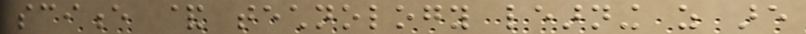science & technology learning as are
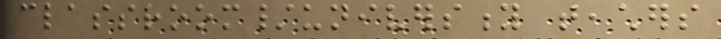classroom/university teachers
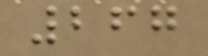267
